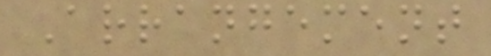Arrangement
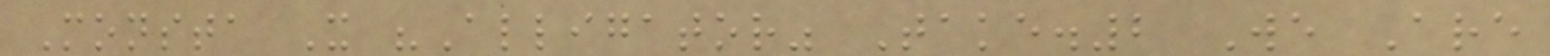Monsta X "Alligator" Take.2 We Are
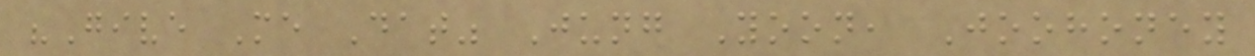"Give Me Dat" Jung Yoon, Joohoney
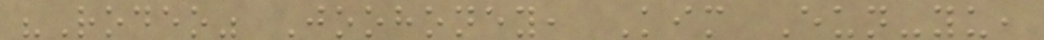"Rodeo" Joohoney, Kim Eun-yu,
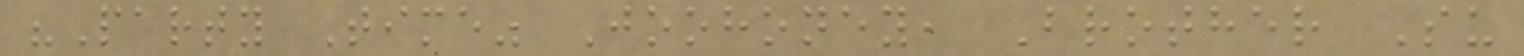"Party Time" Joohoney, Brother Su
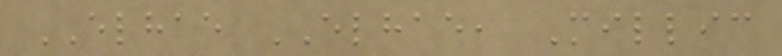ELHAE ELHAE, Millic
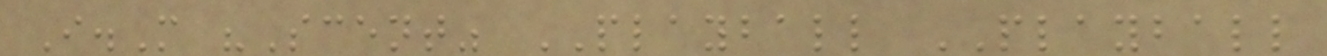I.M "Scent" PLAYBALL PLAYBALL
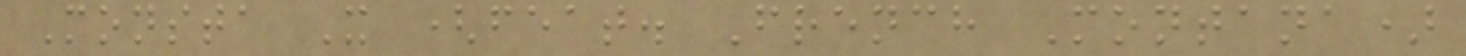Monsta X (feat. French Montana)
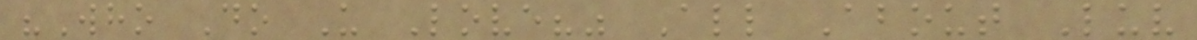"Who Do U Love?" All About Luv
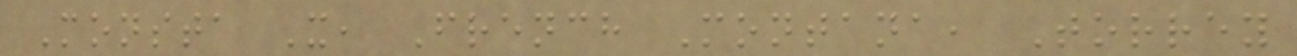Monsta X, French Montana, Torrey
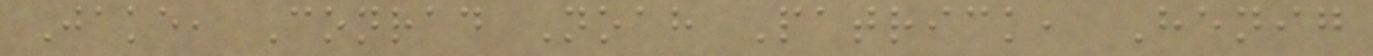Jake, Conrad Noah Patrick, Henig
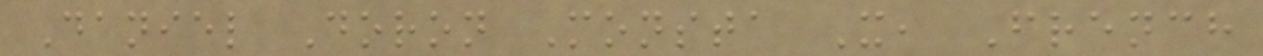Daniel Doron Monsta X, French
